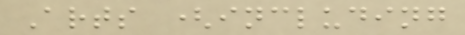Arts (including
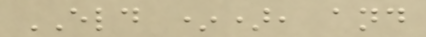ELD *), and
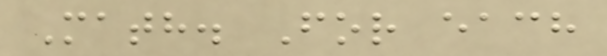Math. For each
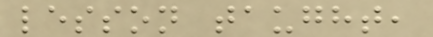lesson taught,
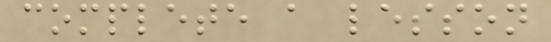complete a lesson
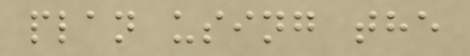plan using the
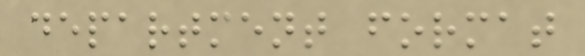department format
